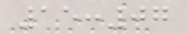15:07
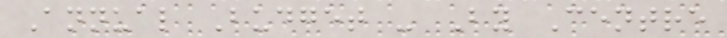Annual Budget - By Centre
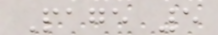Page 5
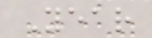Year
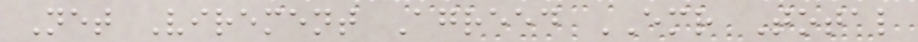Net Virement Agreed EMR Total
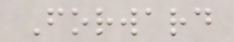Forward
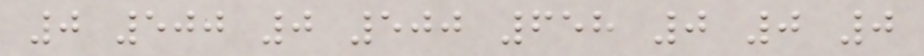0 500 0 500 658 0 0 0
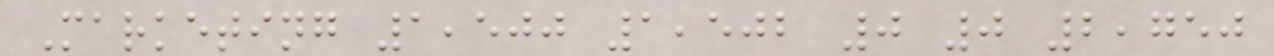Marketing 1,500 1,502 0 0 2,750
